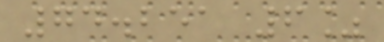74.251 6%
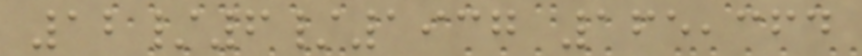12/6/1937 165,364
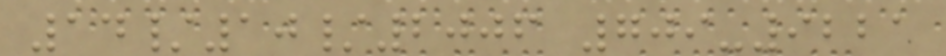14/10/2006 709-9221
